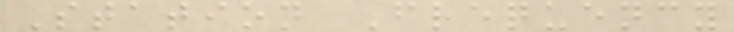Station Frequency
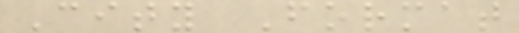City Format
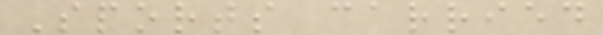Sports carried
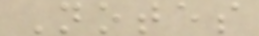Notes
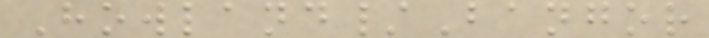Howland/Bangor
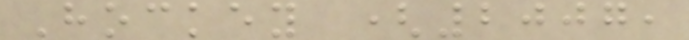Hockey (2007,
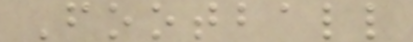Football
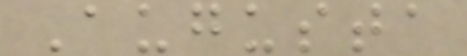Augusta
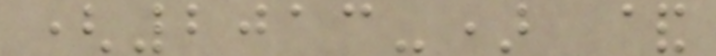(2013-) &
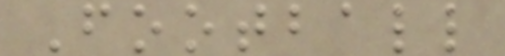Football
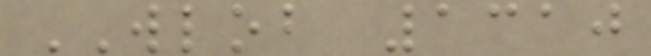WLOB 1310
